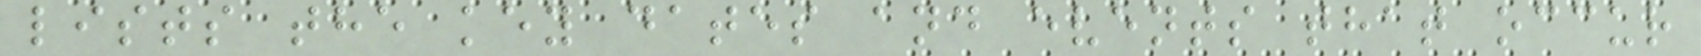lists the key dates and events that occur
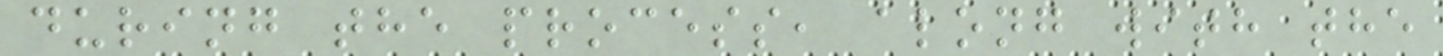during the process, along with the
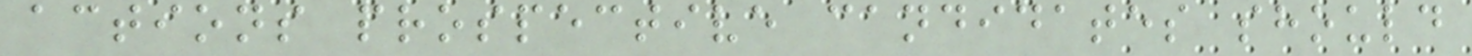actions prospective candidates should
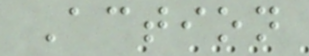Action
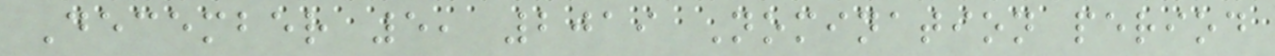December 5, 2019 Nomination period
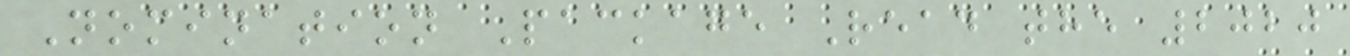Nomination Package Read the 2020
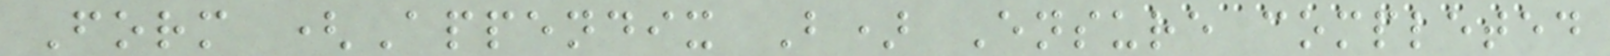Form (Appendix B) Ensure completed
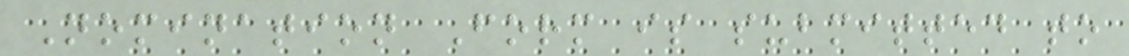Nomination Form is submitted to
